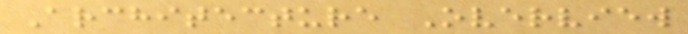Architecture Overview
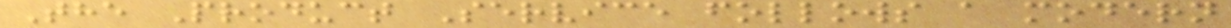The Product Service follows a modern
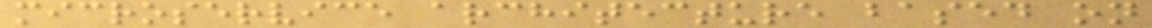microservice architecture based on
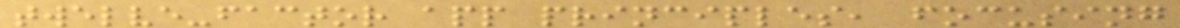twelve-factor app principles, focusing
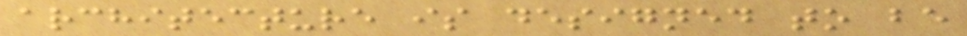architecture is designed to be
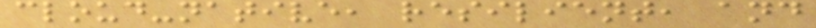cloud-native, resilient, and
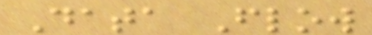Data Flow
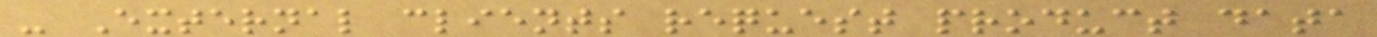- External clients request product data
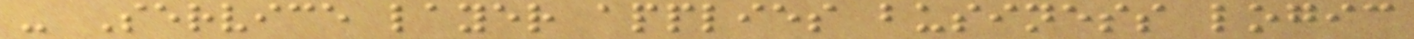- Service layer applies business logic
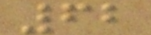62
